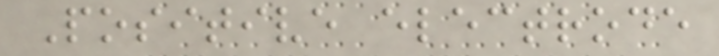Positive electrode
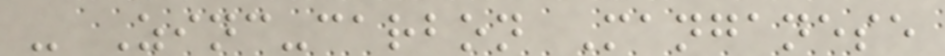- Zinc-carbon Manganese
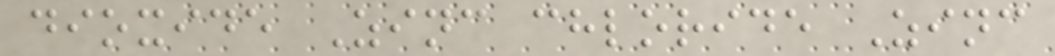dioxide Zinc chloride Zinc
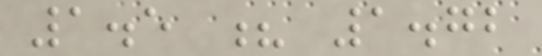1.5 ? 1.72
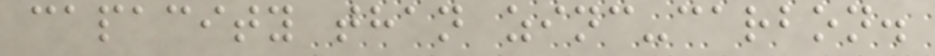capacity than zinc-carbon.
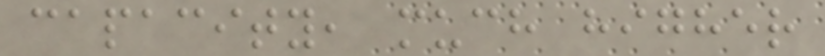capacity, much higher
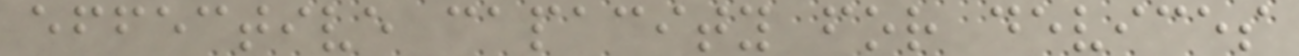effective capacity for devices
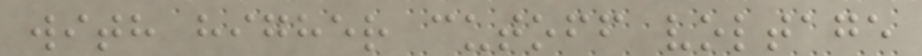with higher cutoff voltage
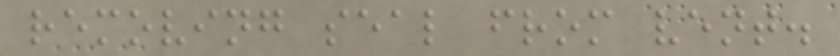removing seal from vent.
